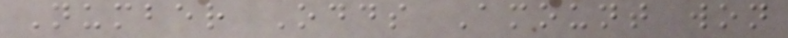Number Odds Amount won
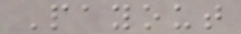Payout
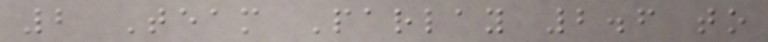2 Team Parlay 2.6 to
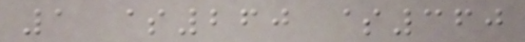1 $260 $360
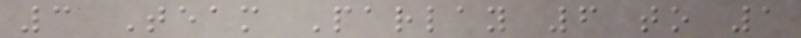3 Team Parlay 6 to 1
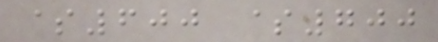$600 $700
